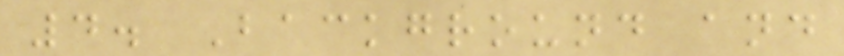4. Background and
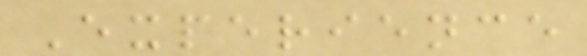Experience
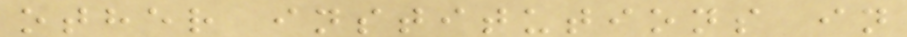other institutions in
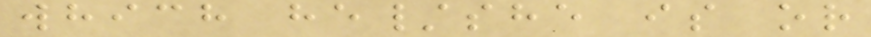which he/she is or
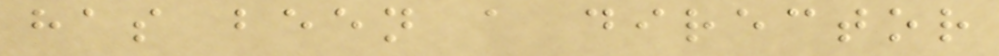has been a director
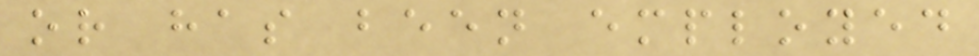or has been employed
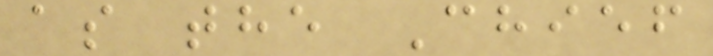as the Chief
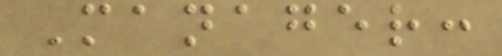Manager:
